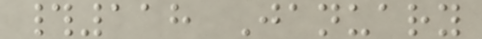#118 January
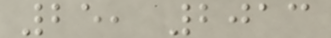25, 2013
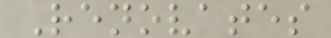Renovates
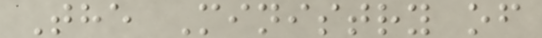The Ministry of
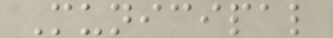Municipal
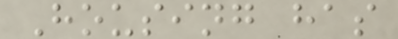Housing has
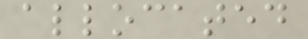allocated
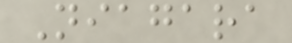Niagara
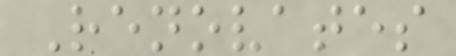Renovates
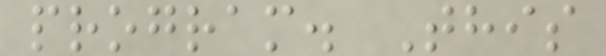program. This
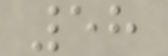58
